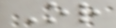Or
